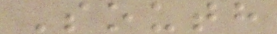South
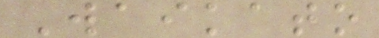Waikato
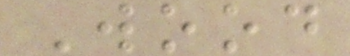Wood
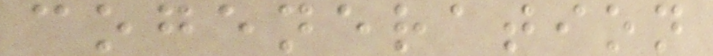cogeneration
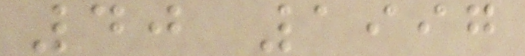40 1997
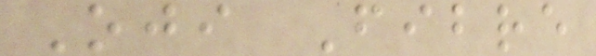Oji Fibre
